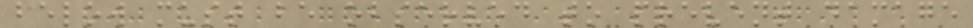below must be observed to prevent damage
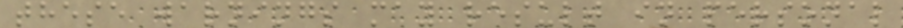these warnings may result in personal
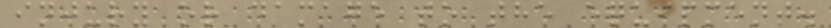injury or damage to the equipment.
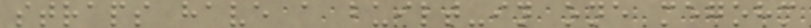straps have a built-in one megohm
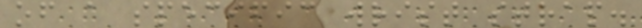of a specific wrist strap.
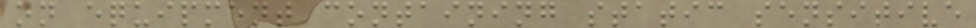on equipment containing static sensitive
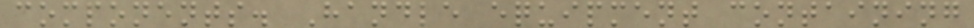components. Handle equipment containing
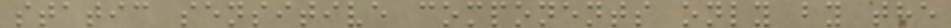static sensitive components only by the
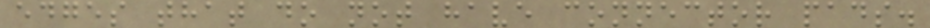edges that do not have connector pads.
